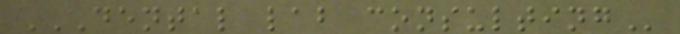DENTAL LAB CONSULTING
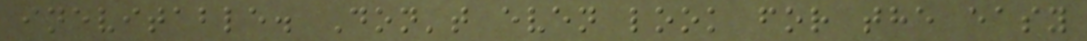inevitable. Don't even look for the easy
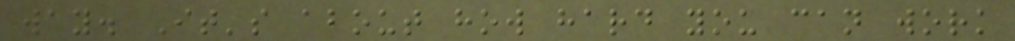way. It's about how hard you can work
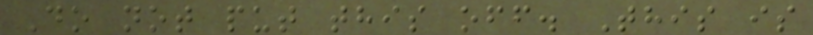Do not put this off. This is
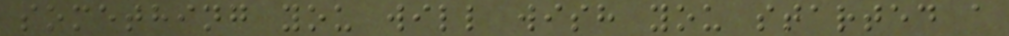something you will wish you started a
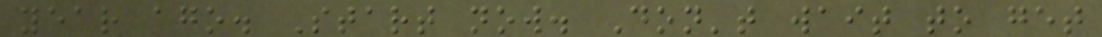year ago. Start now. Don't wait to get
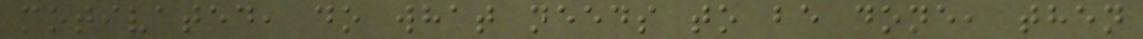motivated, do what needs to be done, then
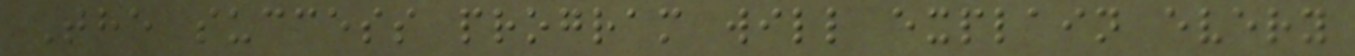The success program will explain every
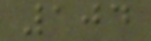104
